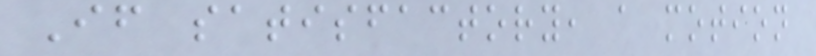If satisfactory, a motion
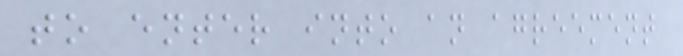to enter into an agreement
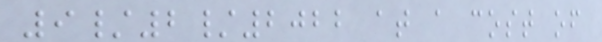9/2/2022 at a cost of
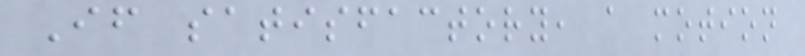If satisfactory, a motion
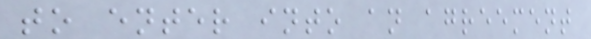to enter into an agreement
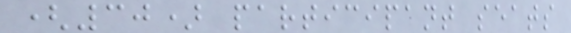(30) participant seats
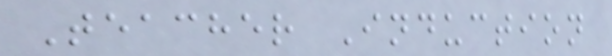Teacher Induction
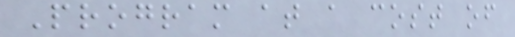Program at a cost of
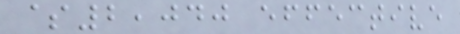$2,040 effective
